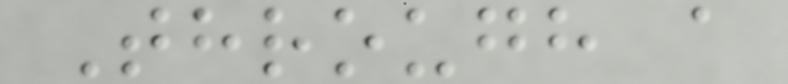Through a
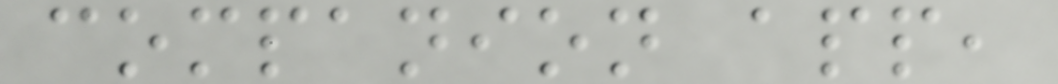companion app,
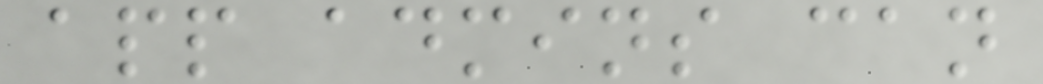app admins can
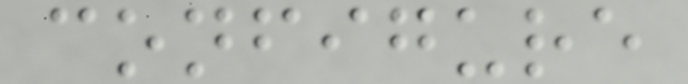configure
